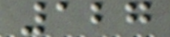127
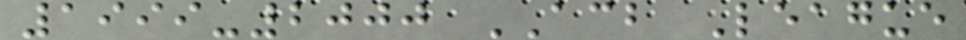1999-2000 ACB League
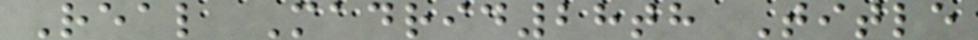Real Madrid28th Title
